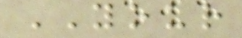YOUR
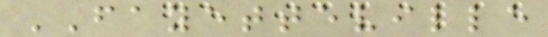FAYETTEVILLE
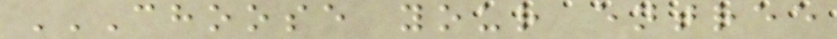CHOOSE YOUR ENTREE
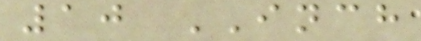10 INCH
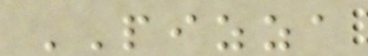PIZZA
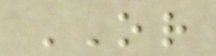OR
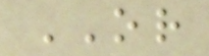OR
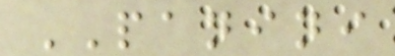PANINI
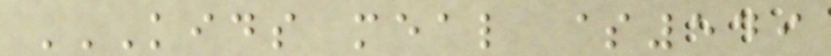KIDS MEAL $549
